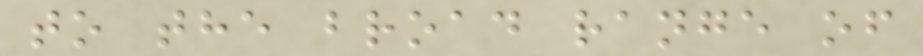to the broad range of
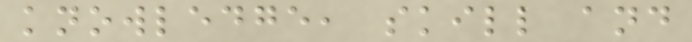knowledge, skill and
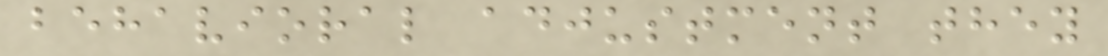behavioral adjustment they
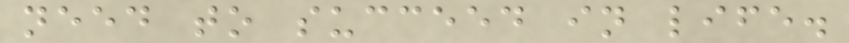need to succeed in life.
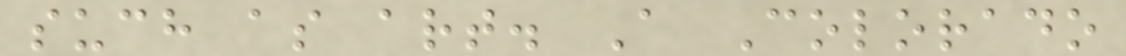such as art. A Colorado
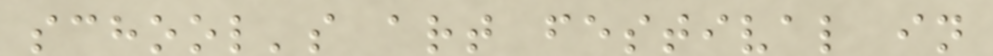school's art festival in
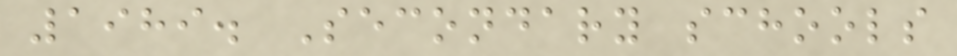1989. Secondary schools
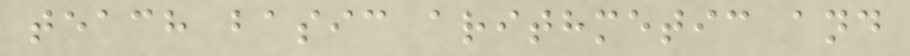teach basic arithmetic and
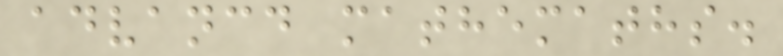advancd mathemaths.
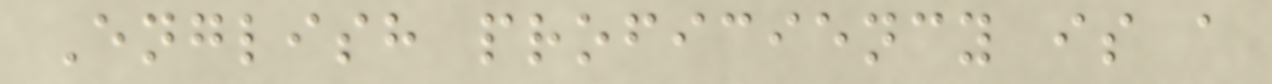English proficiency is a
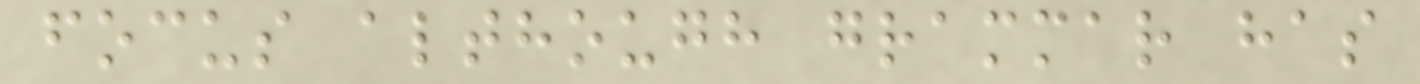focus although grammar has
